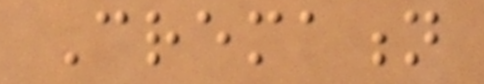Cremation
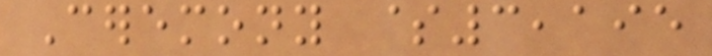Ceremony $3,195
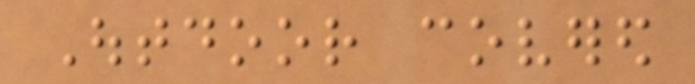Outdoor covered
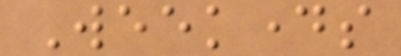Weekdays
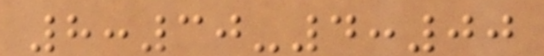8:30-4:00
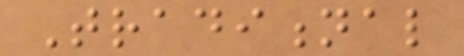Traditional
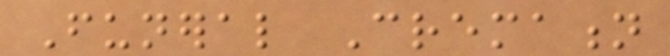Funeral Cremation
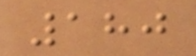180
